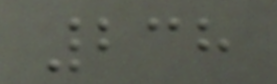238
